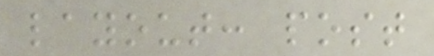layout: post
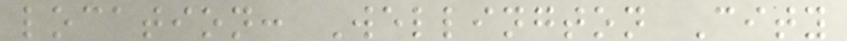location: Wellington City
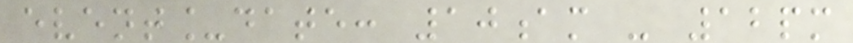event_date: 10am - 12pm
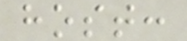host:
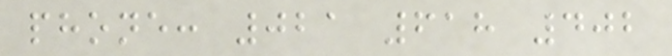phone: 021 618 402
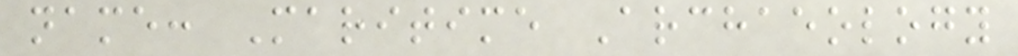name: Maritime Archaeology
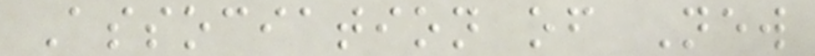Association of New
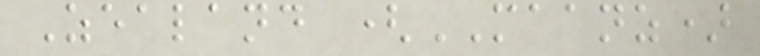Zealand (MAANZ)
